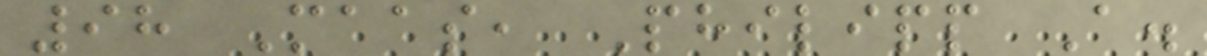98 Maas, Philipp A.
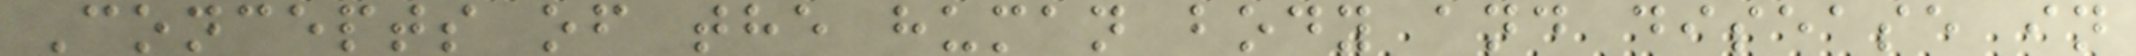Concepts of the human body and disease in
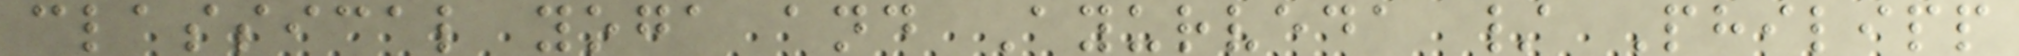classical yoga and Ayurveda / Philipp
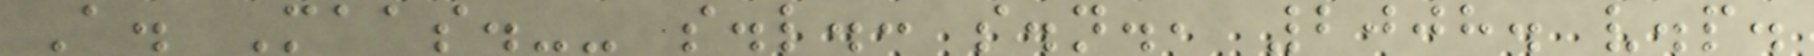A. Maas.-- s.l.: s.n., 2008. v.p.
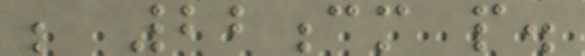; 22cm p.
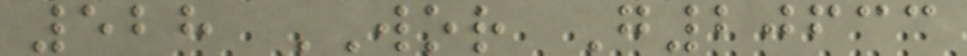528 WOR G20633
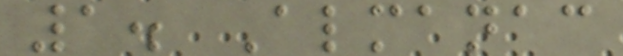1. Almanac
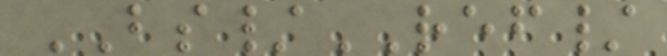BS/REF/
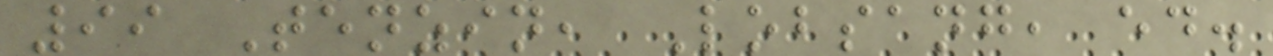99 Tenzin, Lobsang, ed.
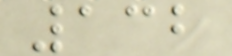132
